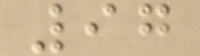97
